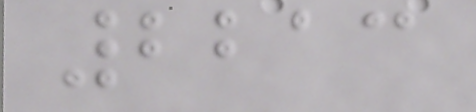2213
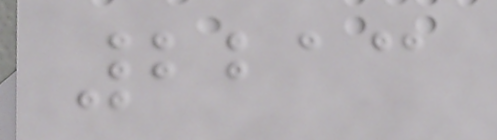2213
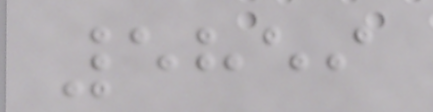5859
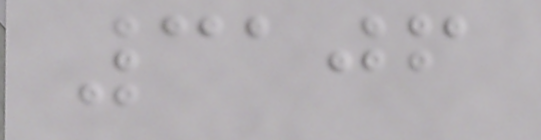3106
